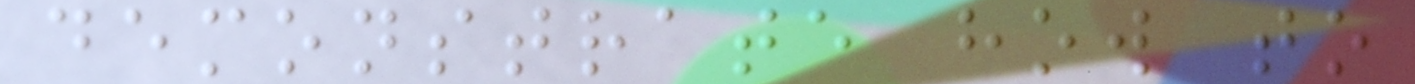demonstrate how to
